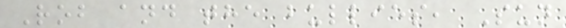Rob and the bullies, Sun
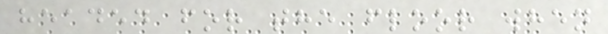headed for the floor when
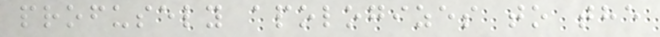profusely apologizes to the
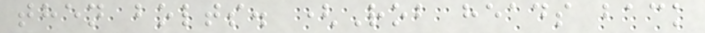then bolts. (Rob heads back
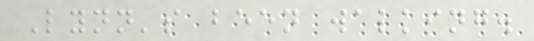Lynn's been walking.
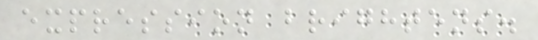expression brightens.
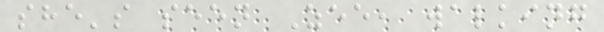she's seen Zee, walking
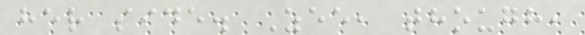her side. Zee, though,
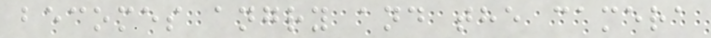becomes angry and the camera
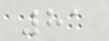81
